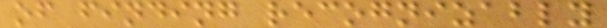of finding recognizably
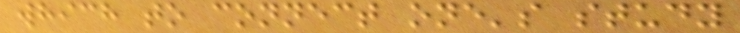which to connect one's study
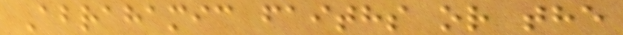Abrahamic faiths or the
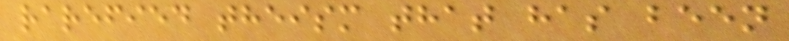rarefied theism that has been
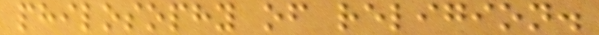philosophy of religion.
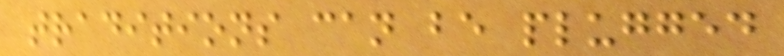traditions can be plugged
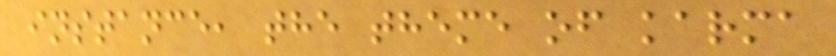instance, the theme of karma
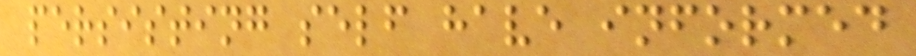persisting self have informed
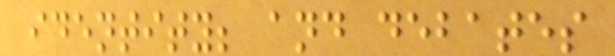identity; and debates
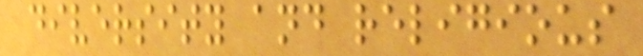diversity and religious
